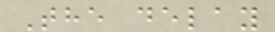The delay
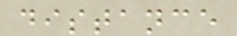distance
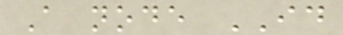A node ID
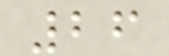26
